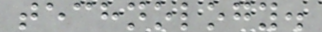technology.
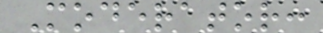Moderator:
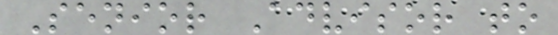Senior Advisor to
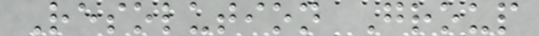Resolution Group
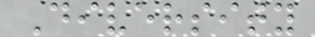Diversity
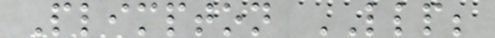Plimpton LLP;
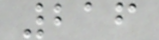216
